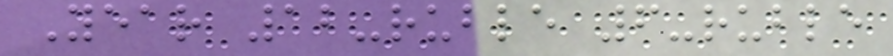Year 12-ruble 6-ruble
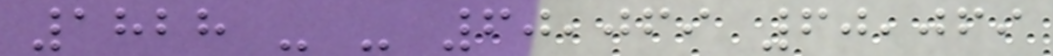1828 - - 60,069 60,069
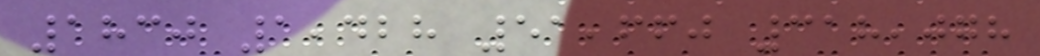1830 1,428 51,660 318,078
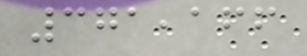371,166
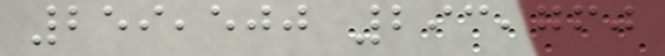259,500 293,760
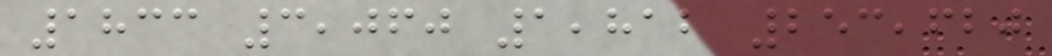1833 3,060 1,812 253,620
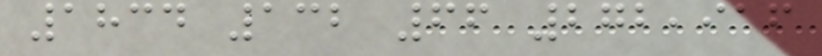1834 132 66 272,916
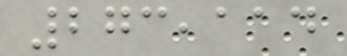273,114
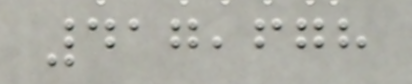417,678
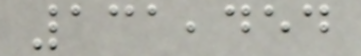131,454
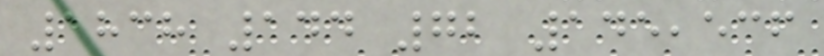1838 144 72 145,536
